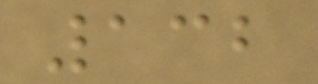132
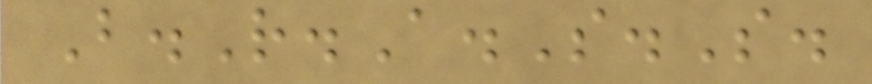B.R.A.S.S.
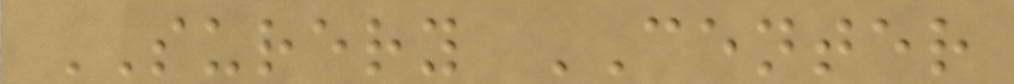SURERY CENTER
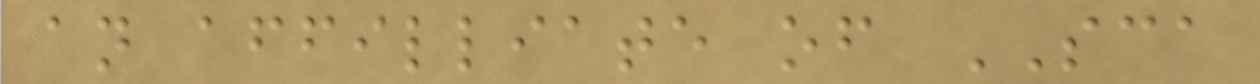an affilliate of SCA
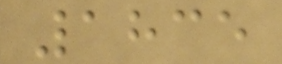1835
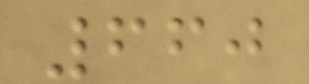660
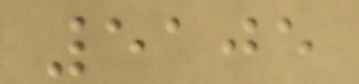5105
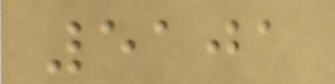5101
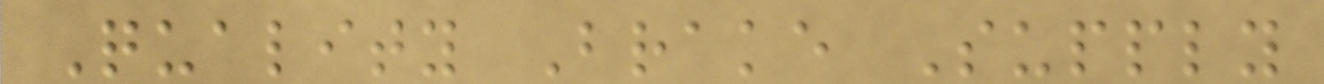Quality Brake Supply
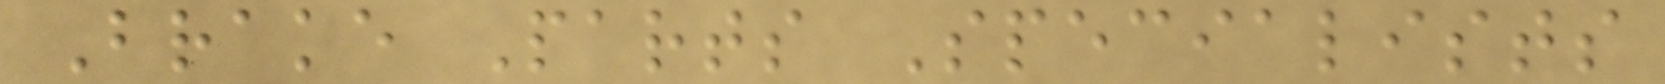Brake Parts Specialists
